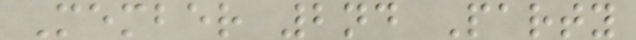Member 2nd Party
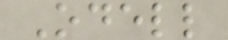Odell
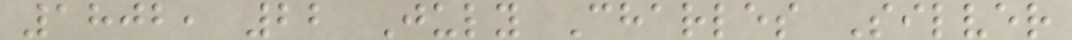1802, 22 July Charles Silver
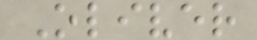Oliver
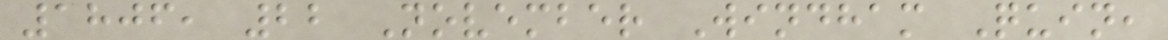1806, 22 November Windham Quin,
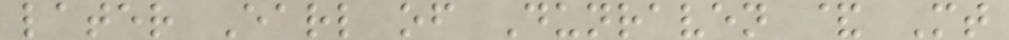later Earl of Dunraven & Mt
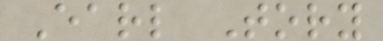Earl Tory
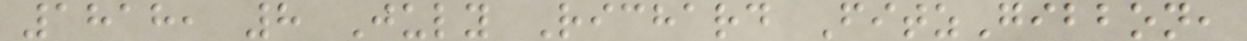1818, 8 July Richard FitzGibbon,
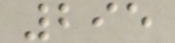295
